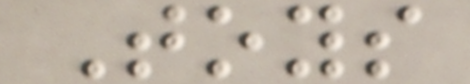Toys
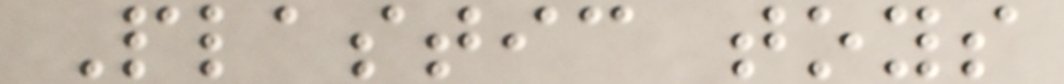Plastic toys
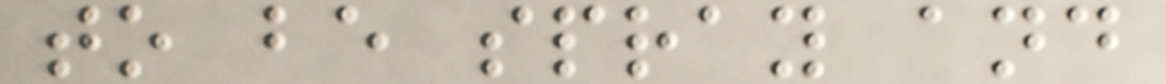to be spray and
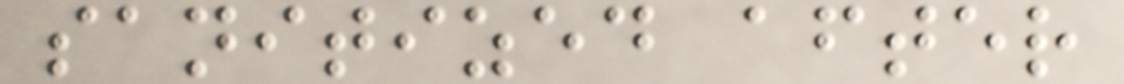sanitized after
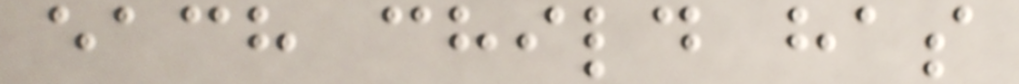each child has
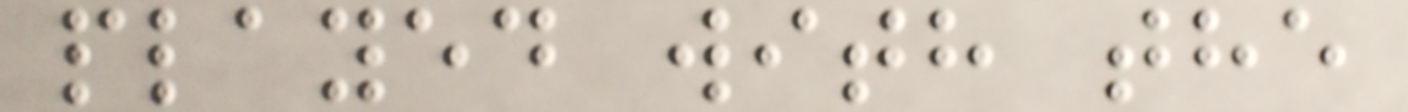played with the
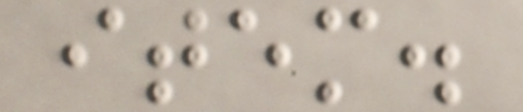item.
